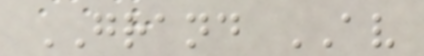GRAND AV
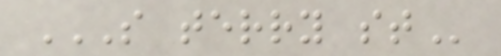S TERRY ST
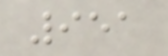951
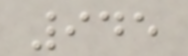945
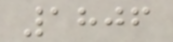1806
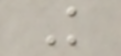K
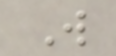W
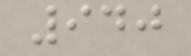940
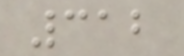312
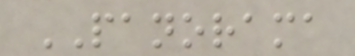PANORAMA
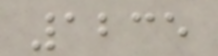1235
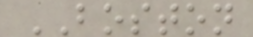BOSTON
